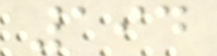194
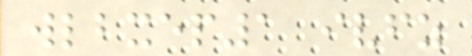wlbxep1 ivfz
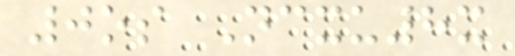0os Ncxu8x
